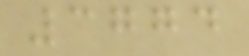3774
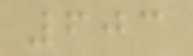603
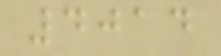4014
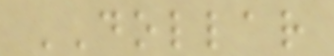DOLLAR
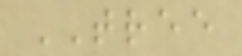TREE
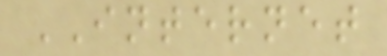INTERNET
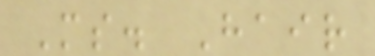Ms. Hair
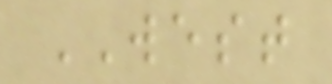WEST
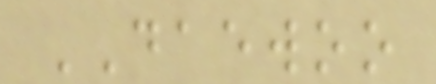DAEWOO
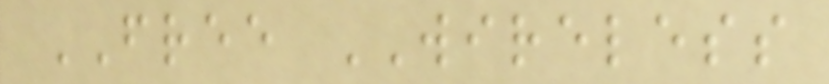FREE WIRELESS
